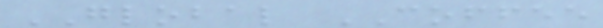GLOBAL COFFEE
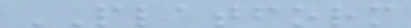PLATFORM
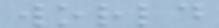world
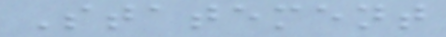Statement
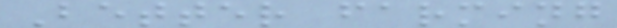Better farming
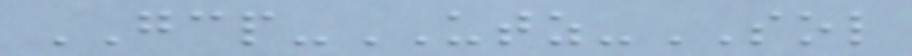GCP-UTZ-SOL
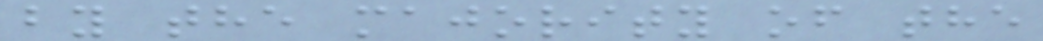by the majority of the
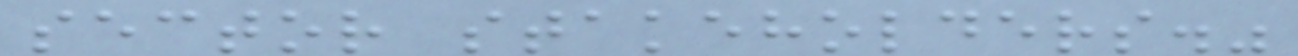sector stakeholders."
